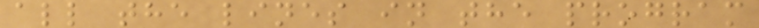all the lines in the program
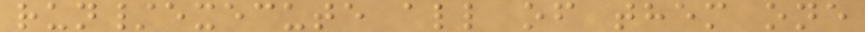run/execute all of them one
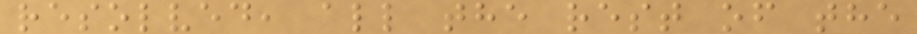resolved, all the rest of the
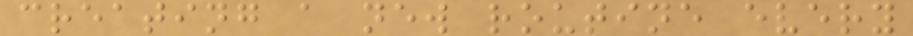creating a new routine every
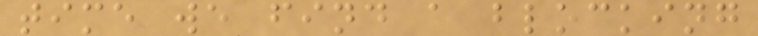time we find a blocking
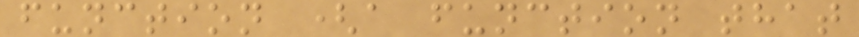function (a function that
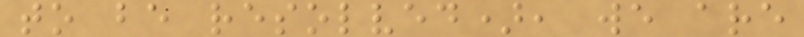to be resolved), we are
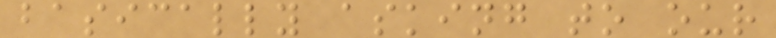basically asking to our
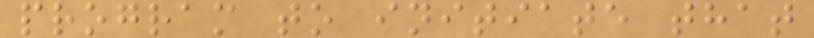program to initiate that
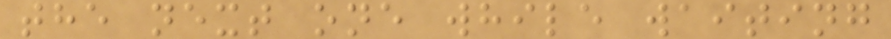the next one while waiting
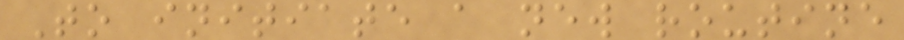To initiate a new routine
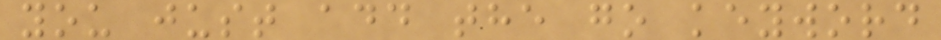you just add the go keyword
